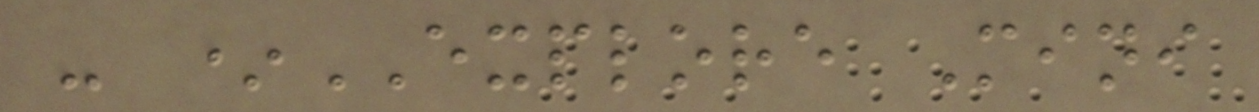- *EXPLORE Mini
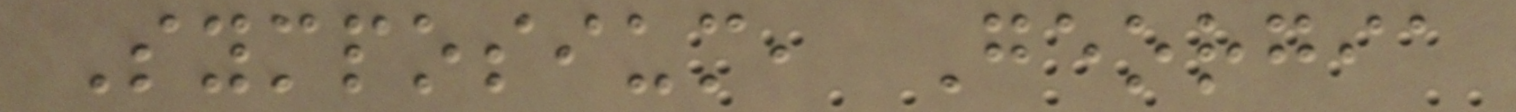Symposium, Georgia
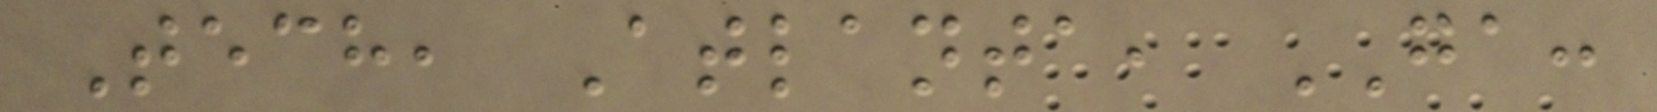Tech, Atlanta, GA:
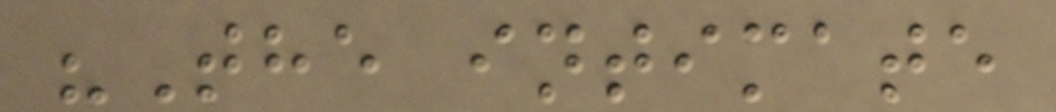"The intimate
